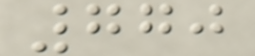770
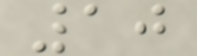10
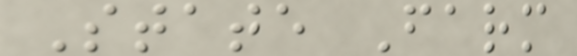State Farm
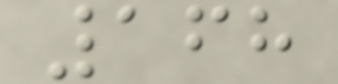168
